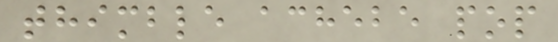thimble achebe pop
